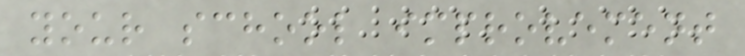your school improvement
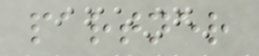partner
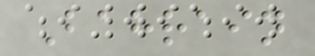Bahrain
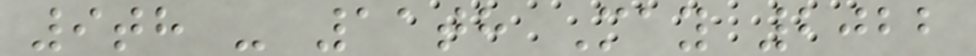9th - 11th May 2022
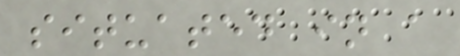situated in a
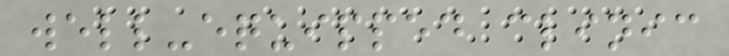well-equipped clinic
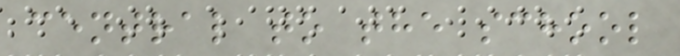central to the school
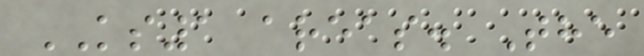KS1 areas. The
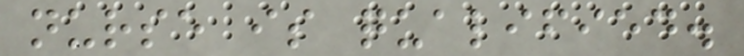nurse is qualified.
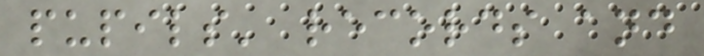pupils' records and
